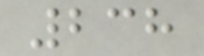238
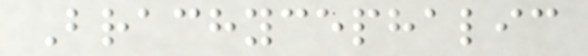Brachycephalic
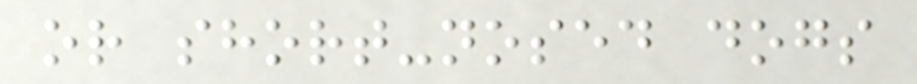or short-nosed dogs
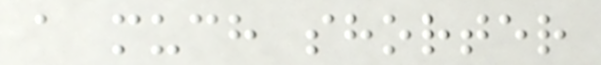a much shorter
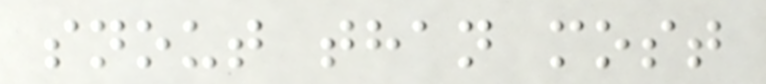snout than most
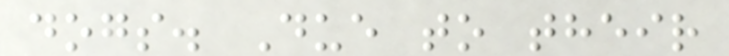dogs. Due to their
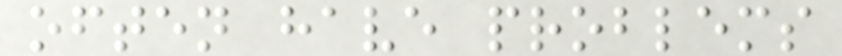often have problems
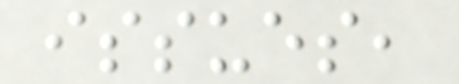issues,
